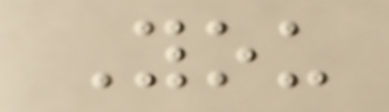You
